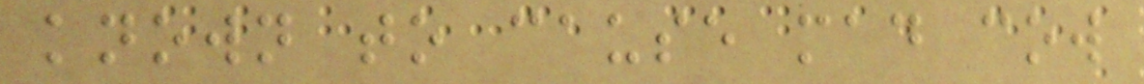known to cause mad cow
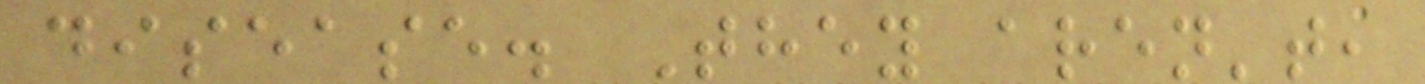disease. They aren't,
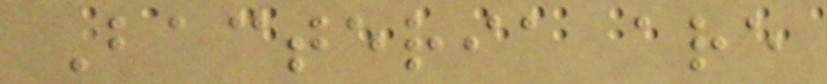Bacteria are
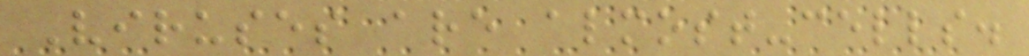Viruses are almost-cells.
